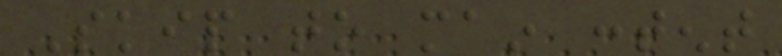Skip to main content
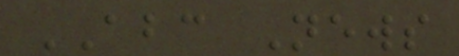ABC News
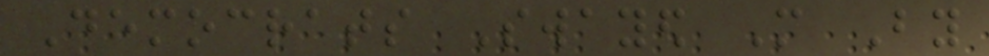Democrats Swayed More By
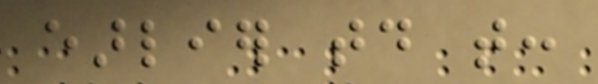earlier today that:
